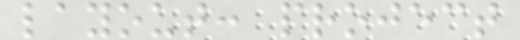layout: project
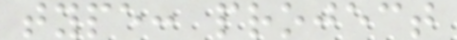type: project
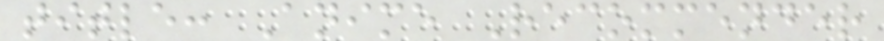title: Anime Recommender
